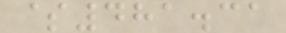$481.31
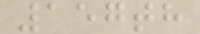157th
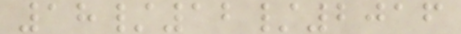18/12/2016
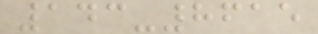143-8615
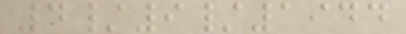4/9/1944
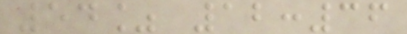54% 12:36
